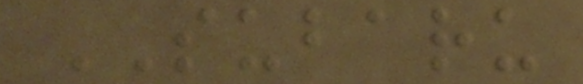SUBARU
